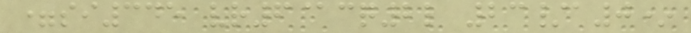=si345 vr6@cq2l 23/a0*
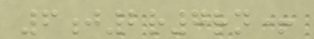6j2r7rn+
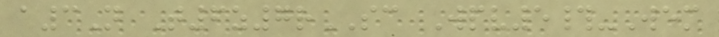a3N T6z7rSC Wpv5#-Wem
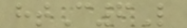htC6L
